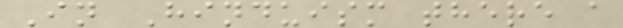In Hinduism there a
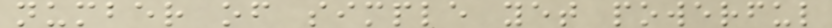number of simple yet powerful
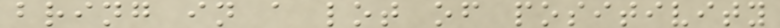bring in a lot of positivity
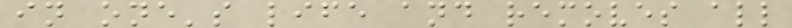in one's life and removes all
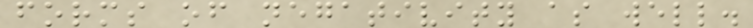forms of negativity as well.
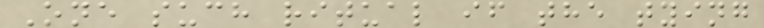One such ritual if the tying
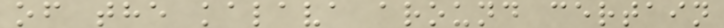of the kalava around certain
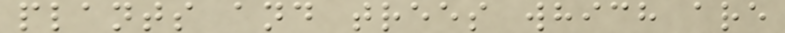plants and trees which are
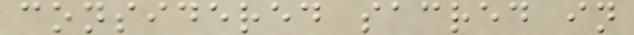considered sacred in
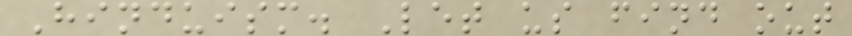Hinduism. Let us find out
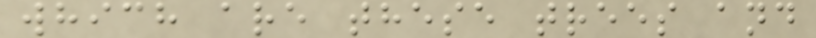which are these trees and
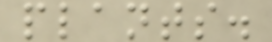plants.
